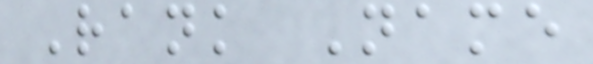Rank Name
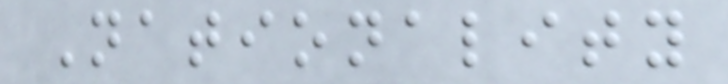Nationality
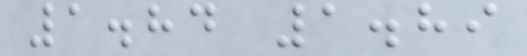1.84 1.89
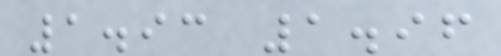1.93 1.96
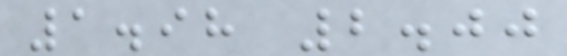1.98 2.00
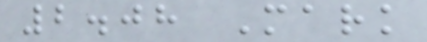2.08 Mark
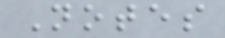Notes
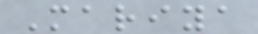Mariya
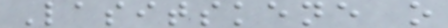Lasitskene o
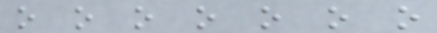o o o o o o o
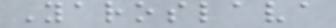Yaroslava
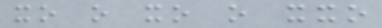xo o xo o xxo
